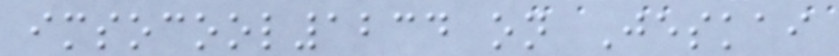imsocool1234 on Jeskai
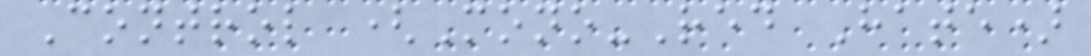Control (Mono-Red Hate)
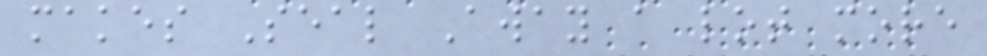makes Seal Away a lot more
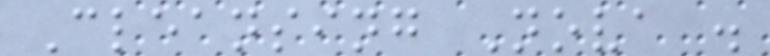Cleansing Nova .
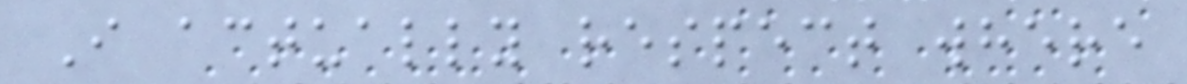I actually respect where
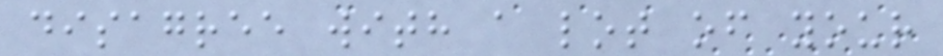disagree with a lot of your
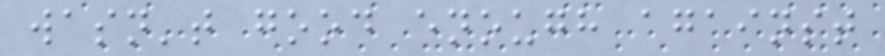wasn't good enough against
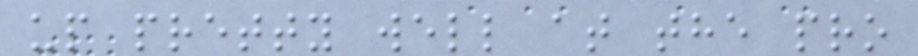up pretty well at the pro
